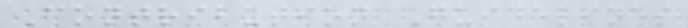Contribution Guidelines
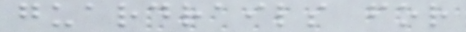guardrails for
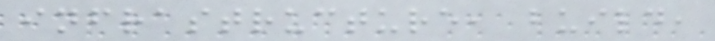infrastructure, build,
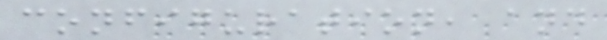configuration, and
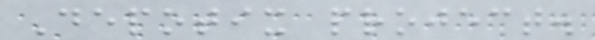Depotix project.
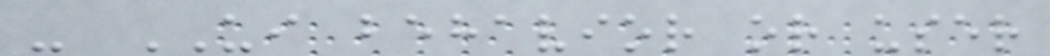- UI behavior or user
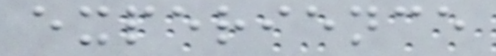experience
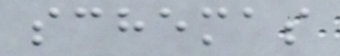schemas
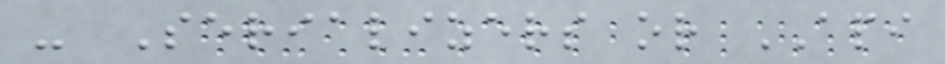- Serializers or API
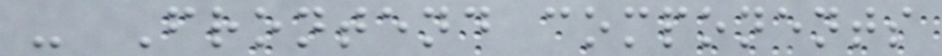- Frontend components
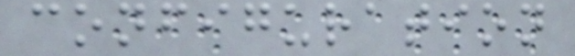configuration
